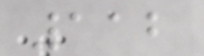112
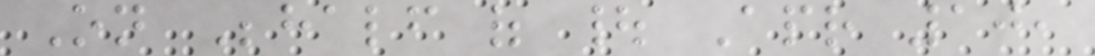On Behalf of | Apr 10,
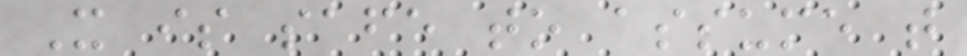It is safe to assume that
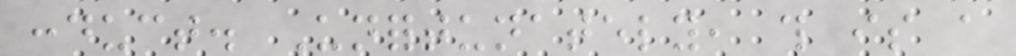conduct. Unfortunately, this is a
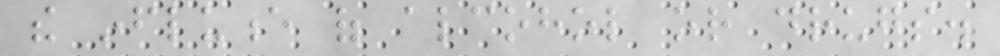the influence of alcohol or drugs.
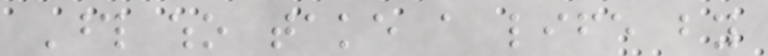Those who take a life by
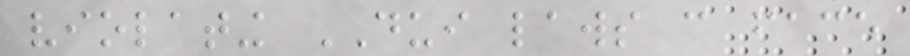violating DUI laws can face
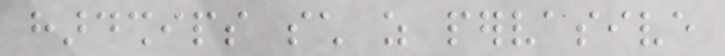hardships such as pervasive
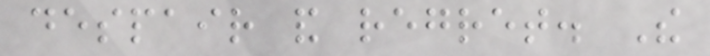despair and regret. The
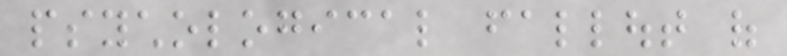psychological fallout of
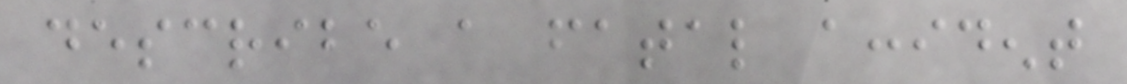describe a fatal accident
